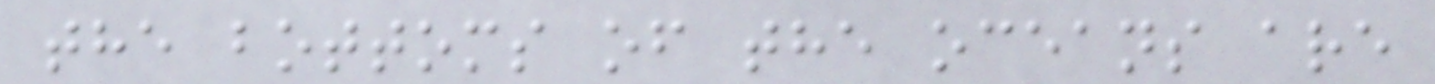the bottoms of the oceans are
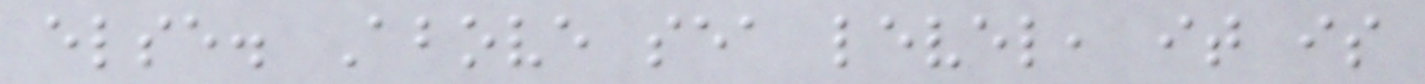else. Above sea level, it is
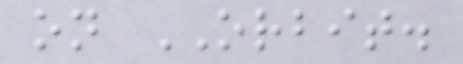on ORBIT.
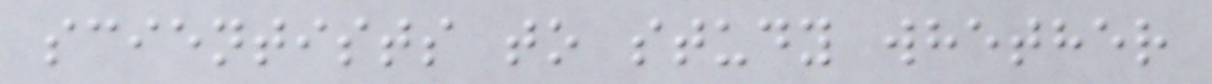scientists to study whether
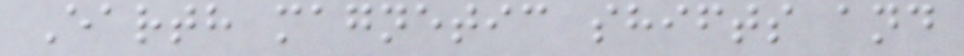Earth magnetic shifts and
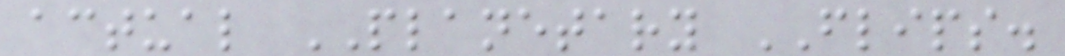actual PLANETARY FLIPS.
